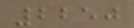2250
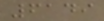6149
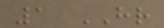1 HR
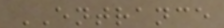ENTRANCE
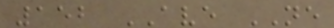152 AVE NE
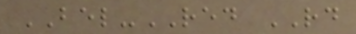BEL-RED RD
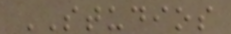STUDIOS
